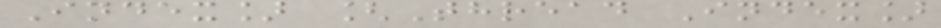Index] [Thread Index]
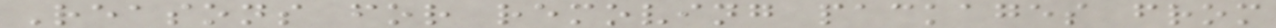Reasons for removing packages from
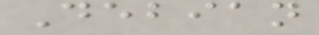Debian
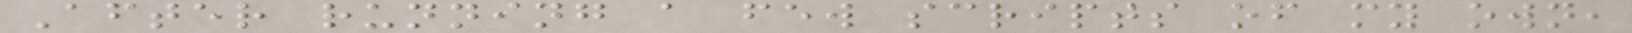After running a few scripts of my own,
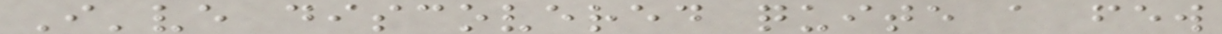I've discovered quite a few
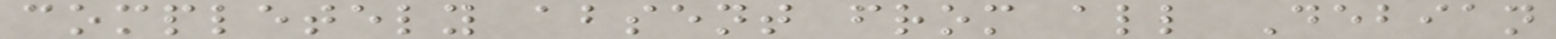completely absent from all Debian
